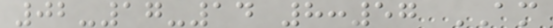02-17-14 8:57 AM
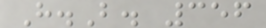H.B. 356
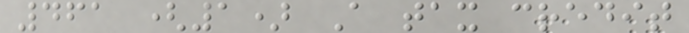461 (1) A tax credit
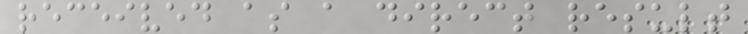received as a direct result
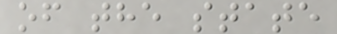of the state
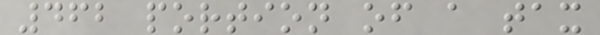462 portion of a tax
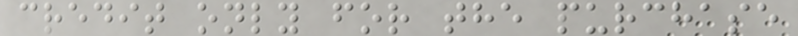credit only for the purchase
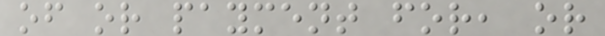of or payment for, or
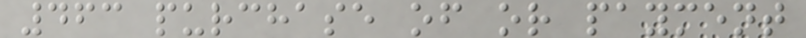463 purchase of or payment
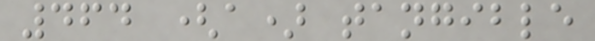464 (a) tangible
